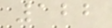122
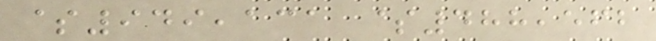$949,131 $488,562
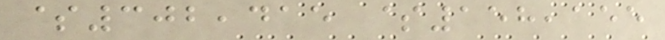$302,415 $158,155
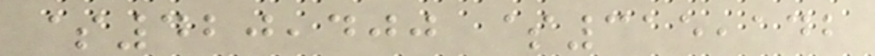$420,400 $315,142
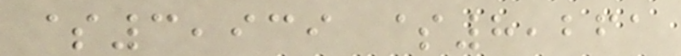$3,939 $8,261
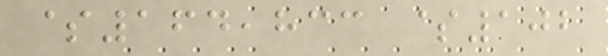$164,833 $102
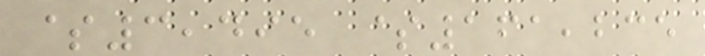$3,495 $161,235
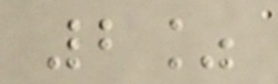2%
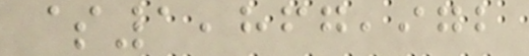$1,867,972
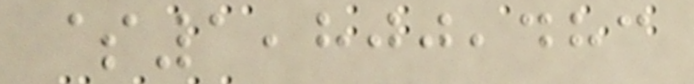$1,800,483
